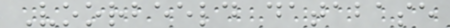Voorbeeld database
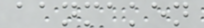aanmaken
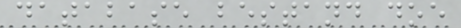database bestand doe
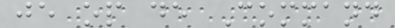je op de Command
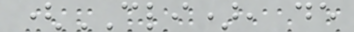(CLI), de
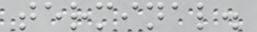terminal.
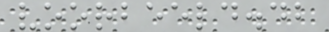voorbeeld.db
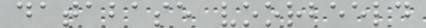database voorbeeld
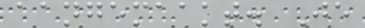aangemaakt. Je
